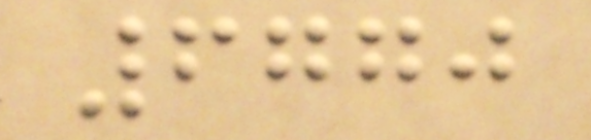6770
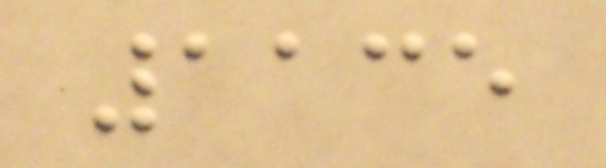1135
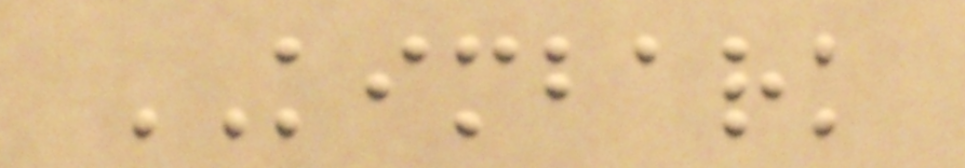KIMBARK
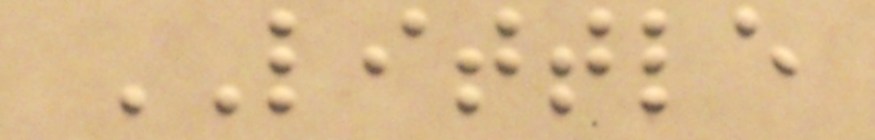LITTLE
